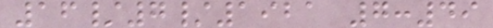16/7/1921 7:49
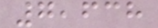7,638
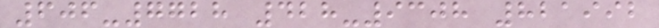606-7728 428-9308 821992
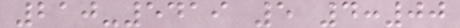210-5419 5 4:00
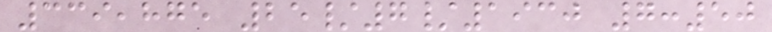339,875 25/7/1930 7:50
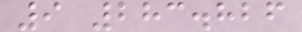9 283.826
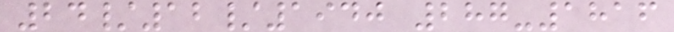24/12/1940 287-1816
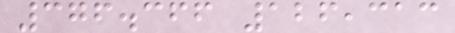376.366 126,313
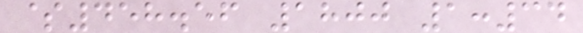$458.56 1800 1:34
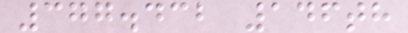377.432 146th
